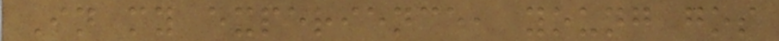In my experience, young gos
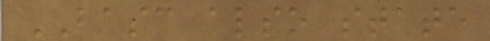BASC also state
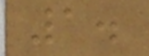1.
